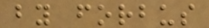by forbus
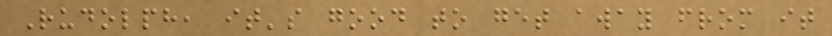Rudolph, it's good to get away from it
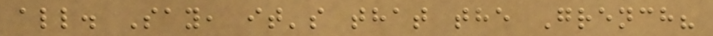all. Say, it's that the Grench?
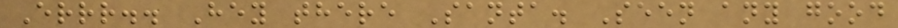Errr.. Hey there Santa. Seen any good
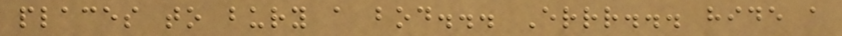places to bury a bod... Errr... hide a
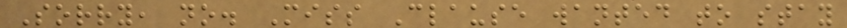Sorry, no. Miss Clause wanted to stay
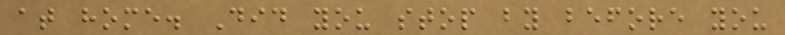at home. Did you stop by before you
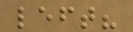left?
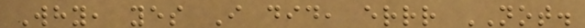Why, yes I did, errr NOT.
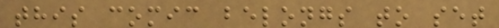this comic belongs to set
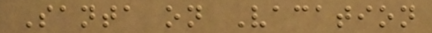Santa on Vacation
